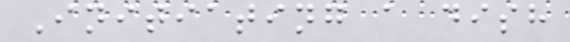Initiating a dish
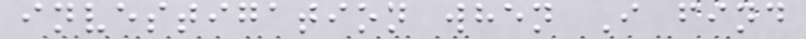investigation when I find
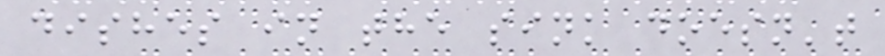dishes in the sink doesn't
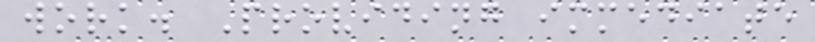work. Providing immediate
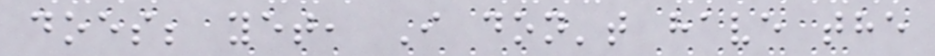does; yet, I don't have the
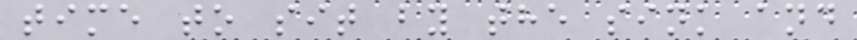time to sit by the sink and
